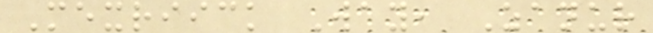Mexriick Way, Zanur
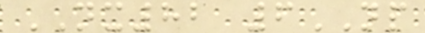NX82 6NP
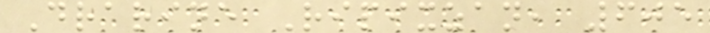Drarine Ripixzan, 605
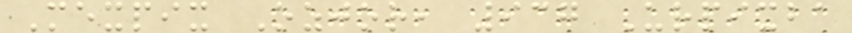Mexpix Ozjor, 937 Urpixba
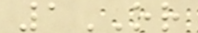1OR
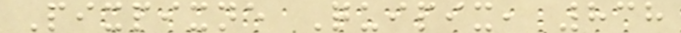Pixpixne Quipix, 838
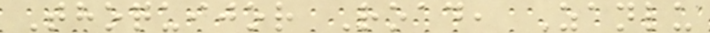Thoquijor Road, Zanlu
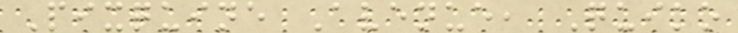Pixquine Avenue, Quiko
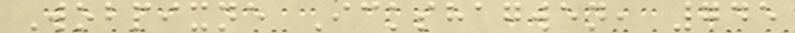Wobpixne Ickshagwen, 745
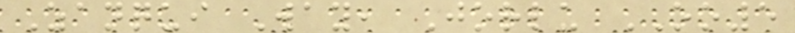Zanqui Way, Jorlu OO5
